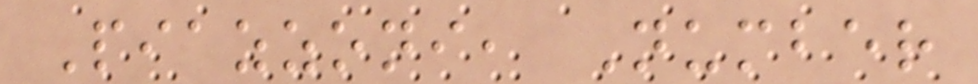Piazzoni, Number
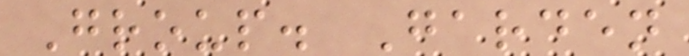Group. Garden
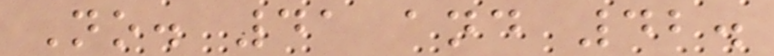No. 41 and 42.
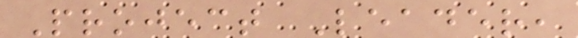Project Leader,
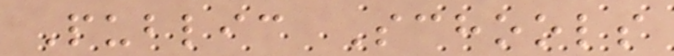Public Schools
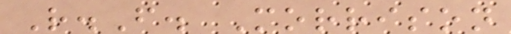R.F. Morrison
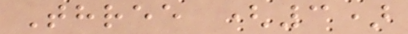Three (3)
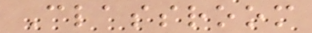Classroom
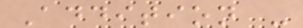Addition -
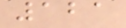121
